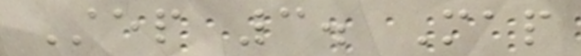Step 3. Map
